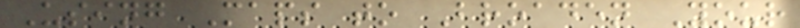Using Maps to Broaden Your
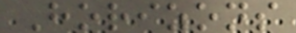Horizons
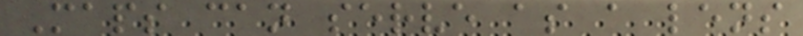Maps can serve as a lens
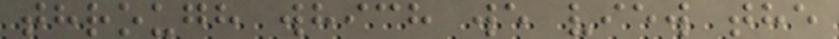through which we view the
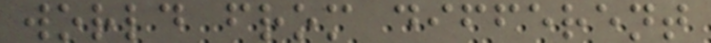world from different
